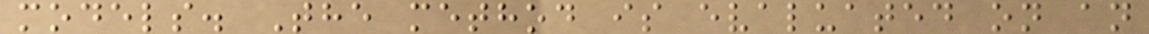models. The method is evaluated on an
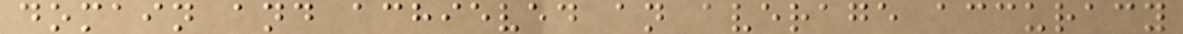domain and achieved an average accuracy
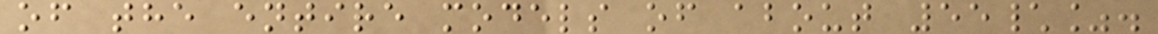of the entire models of about 55\%.
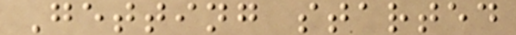Getting started
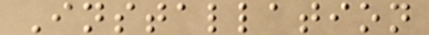Installation
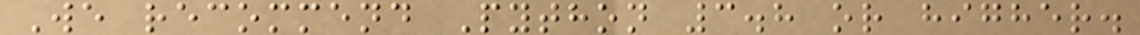We recommend Python 3.8 or higher.
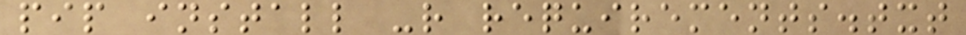pip install -r requirements.txt
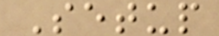Setup
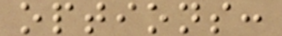options:
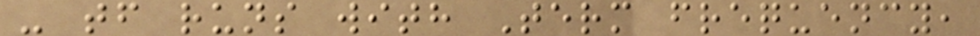- tf runs with Term frequency,
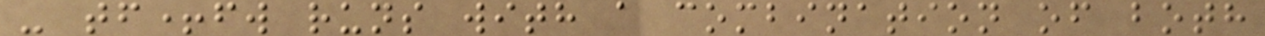- tf+fw runs with a combination of both
